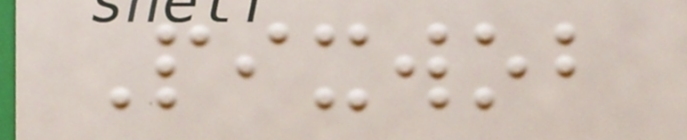Pixwob
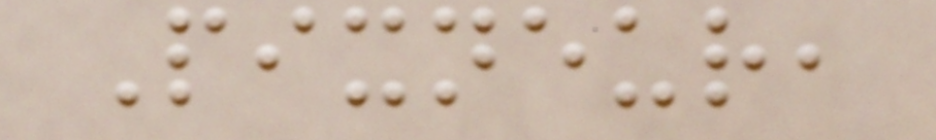Pixneur,
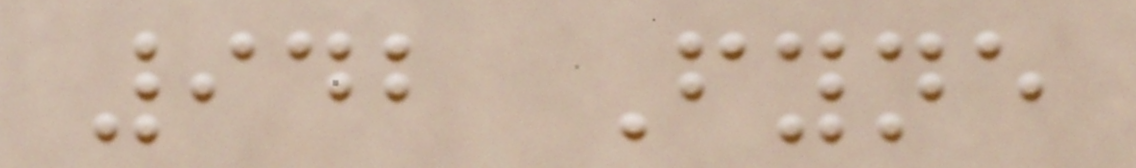942 Fyne
